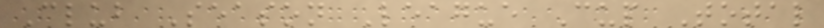Club Season League Cup Total
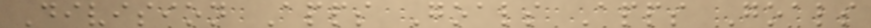Division Apps Goals Apps Goals
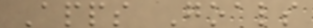Apps Goals
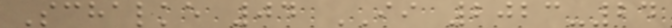Schalke 04 II 2023-24
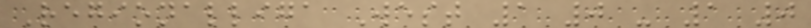Regionalliga West 1 0 - 1 0
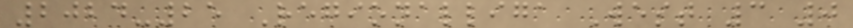2024-25 Regionalliga West 3 0
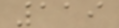119
